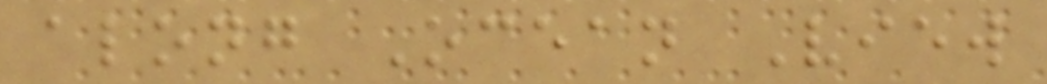along Ocean View
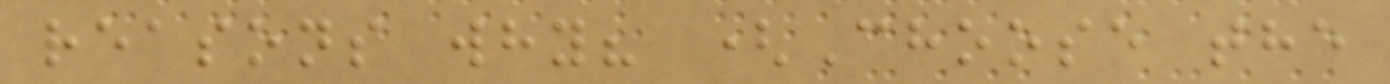reasons why? (Choose the
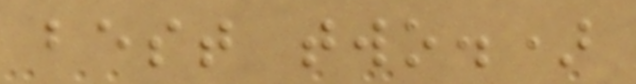best two.)
